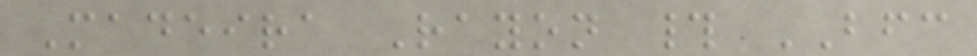Madeira Rayon # BFC
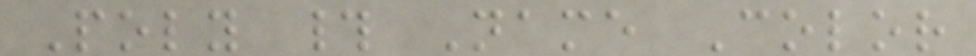Poly # Name Color
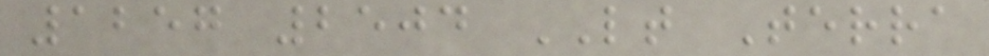1257 2504 LT Terra
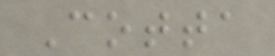Cotta
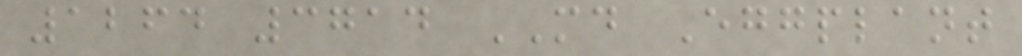1264 3714 MD Eggplant
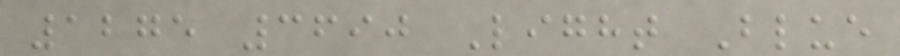1275 3690 Light Blue
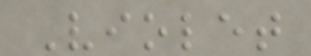Violet
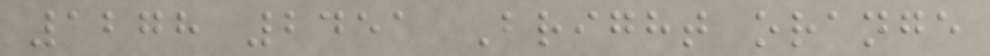1278 2451 Bright orange
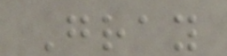Gray
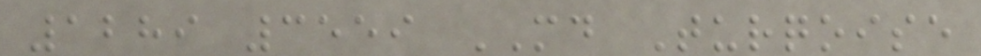1289 3559 MD Turqoise
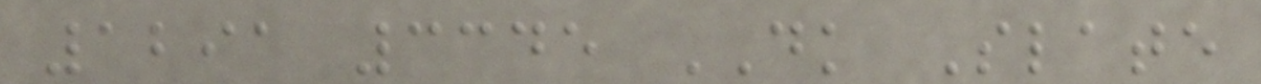1291 3345 DK Slate
